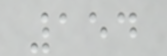154
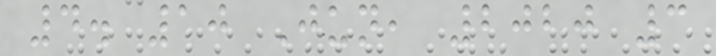4. 10 Jun, 2020 3
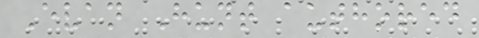Evan Hunt authored
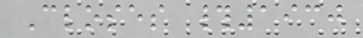Closes #1930
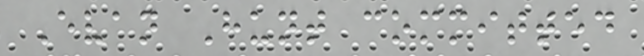Evan Hunt committed
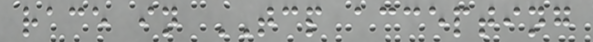race in TCP accepting
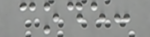code:
